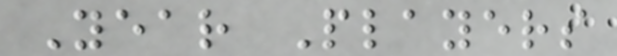Year Players
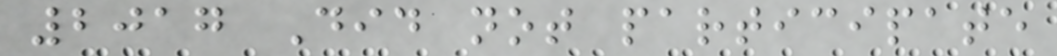2017 Did not participate
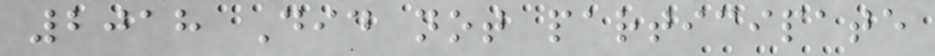2018 Did not participate
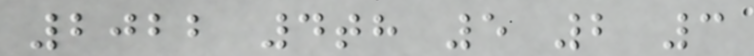2022 4th 5 2 3
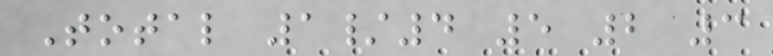Total 1/4 5 2 3
